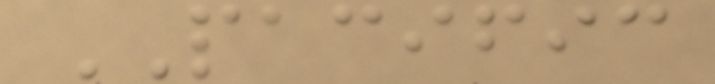PACIFIC
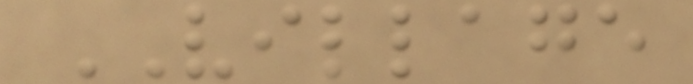VILLAGE
